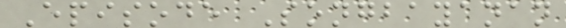Episode Songbayanan
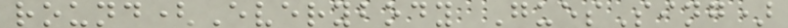round(Everybody GuesSing)
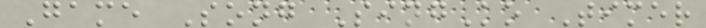Game Song SingKo Timer
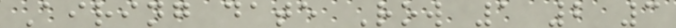Airing date Row 1 2 3
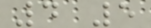4 5
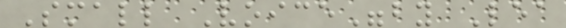Small Voice"by Lea
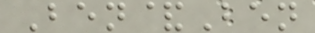Ben&Ben
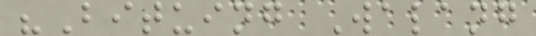"Bituing Walang
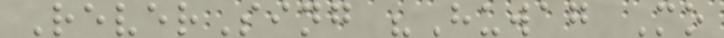ReverSing "Huwag Mo
